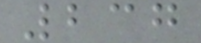237
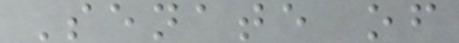Senate of
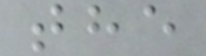the
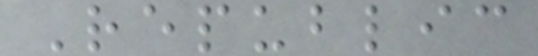Republic
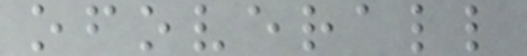ofoverall
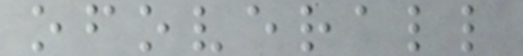ofoverall
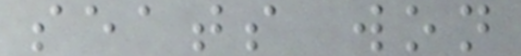seats won
